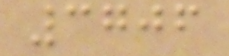3706
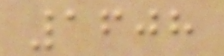1608
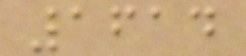1614
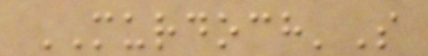MURDOCH'S
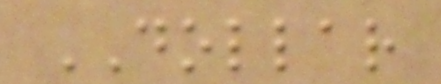DOLLAR
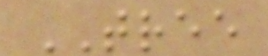TREE
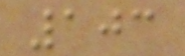103
